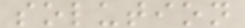solution
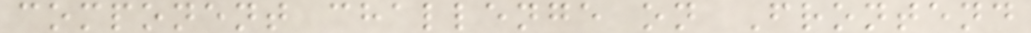component challenge on Frontend
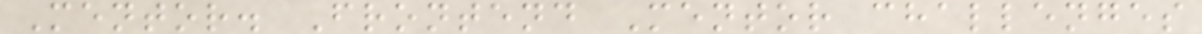Mentor. Frontend Mentor challenges
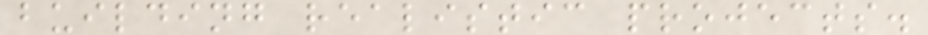building realistic projects.
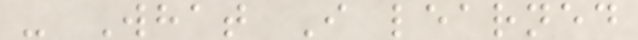- What I learned
